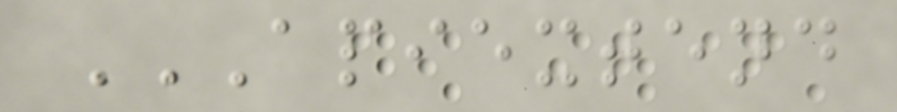APIEXTEND
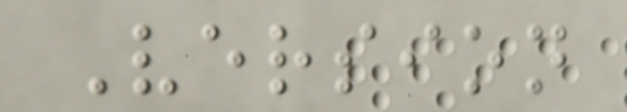Version
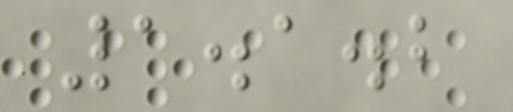1.1.2
